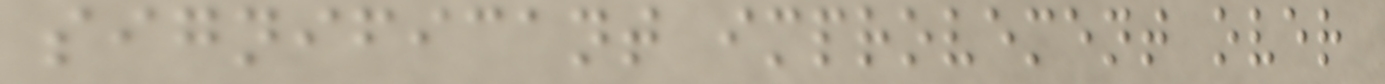significant improvement over
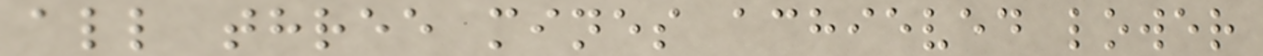all three mines achieved lower
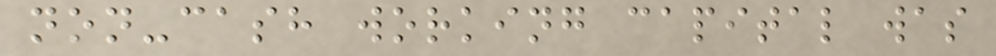non-cash working capital was
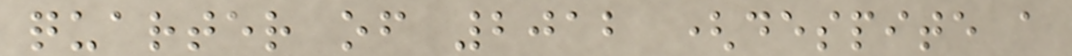quarter of 2012 (despite a
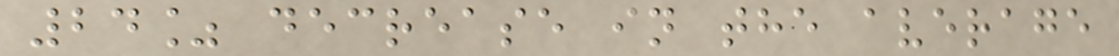24% decrease in the average
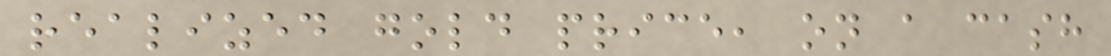realized gold price, on a cash
